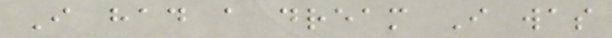I had a dream I was
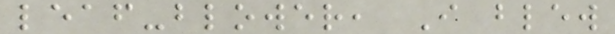leaf-blower, I blew
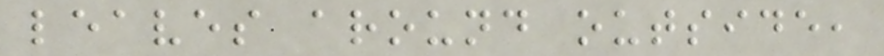leaves around outside,
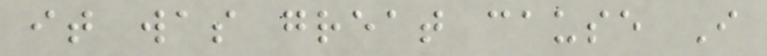it was great cause I
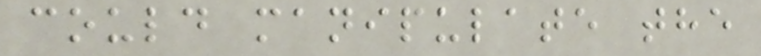could manipulate the
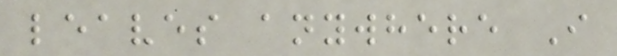leaves anywhere I
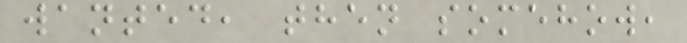wanted, then somehow,
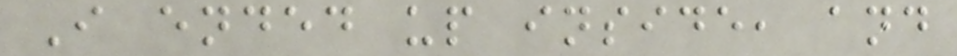I ended up inside, and
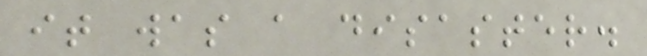it was a disaster.
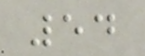54
